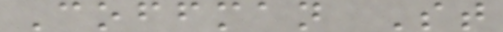Coffman St
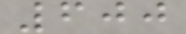600
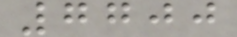7700
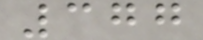377
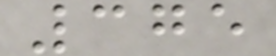375
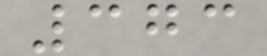373
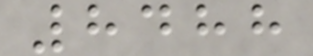8488
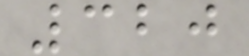320
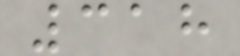318
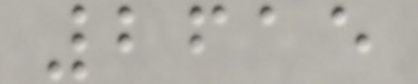2615
